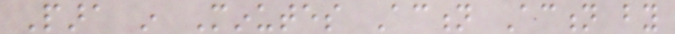Para in Minutes Action Action by
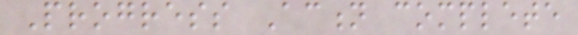Progress Action complete
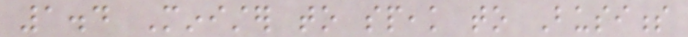1.4 Minister to speak to Business
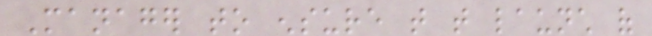Manager to ensure that that launch of
